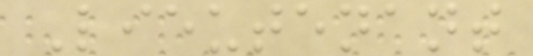Lieutenant
